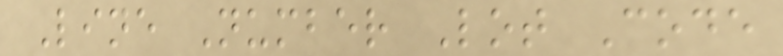Line Number Lot Code
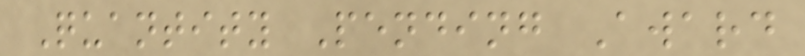Quantity Pending Award
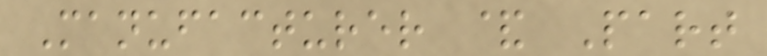Manufacturer & Part
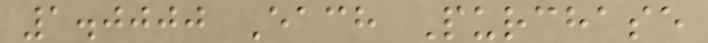1.0000 Each Purchase
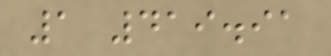1 419.91
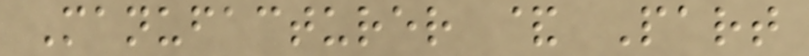Manufacturer & Part
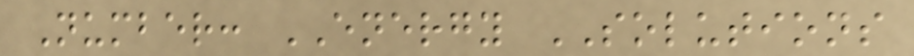Number: ENERGY SOLUTIONS
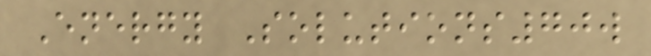Energy Solutions70w
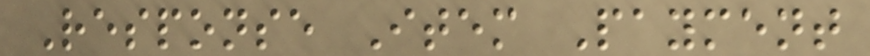Response Item Payment
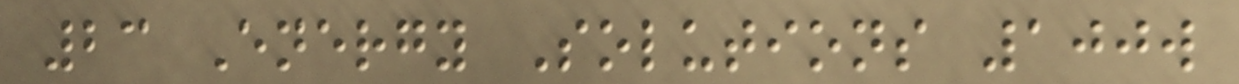23 Energy Solutions 100w
